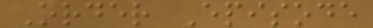Order Episode
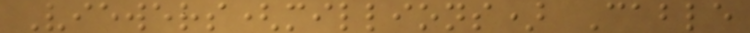Viewers(millions) Cable
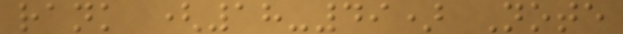rank (18-49) Note
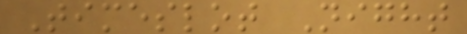Timeslot Night
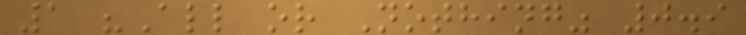1 "All or Nothing" 0.9
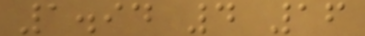1.94 4 16
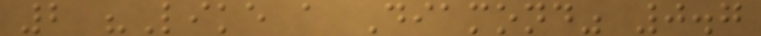2 "Like a Diamond" 0.7
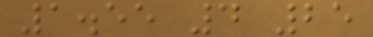1.55 4 25
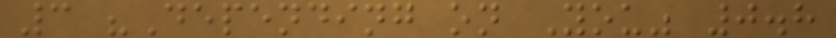3 "Depending on You" 0.8
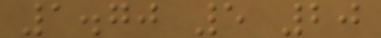1.70 5 20
